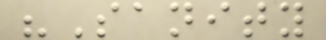"Sanity
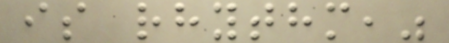is rhythm,"
